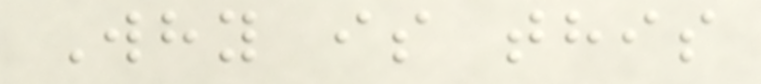Why is this
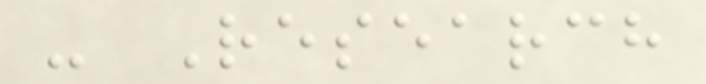- Research
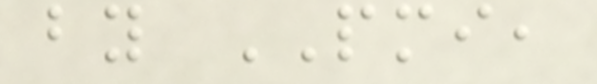by PMI,
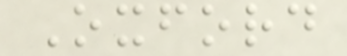Oxford
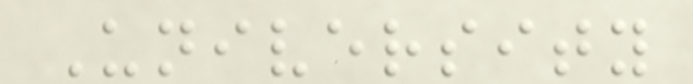University
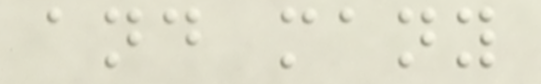and many
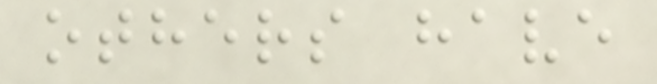others have
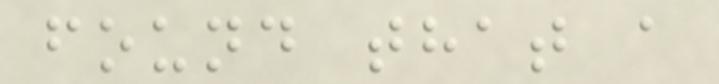found that a
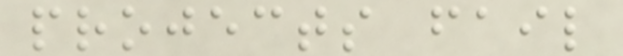projects fail
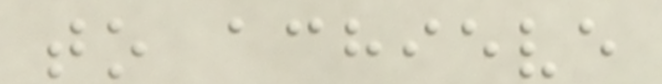to achieve
